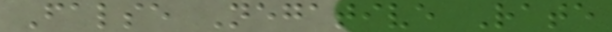False Negative Rate
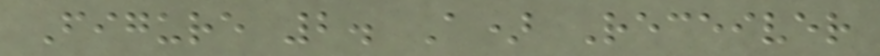Figure 2. A) Receiver
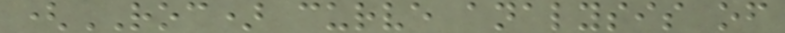(ROC) curve analysis of
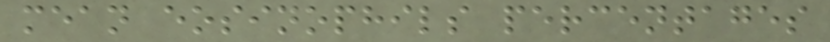mean eosinophils percentages
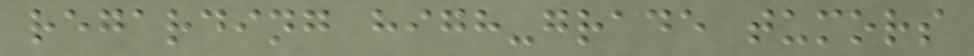regarding high-grade tumors
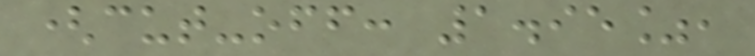(cut-off: 1.95%,
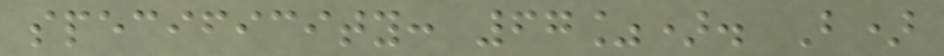specificity: 67%). B)
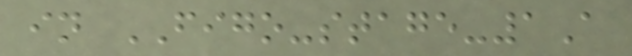in FIGO-stage-1A
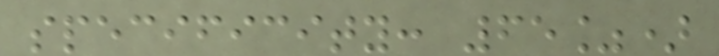specificity: 65%)
